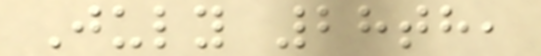July 28th,
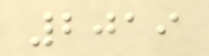2019
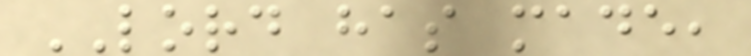LORD has made,
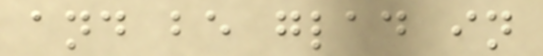and be glad in
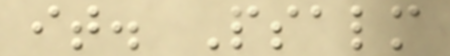it. Psalm
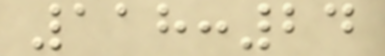118:24
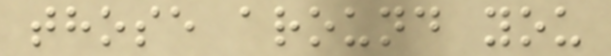those around you
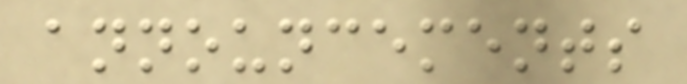announcements
